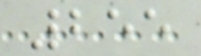255
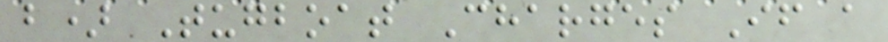b) Tugboat Charges If a
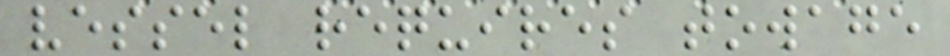vessel requires towage
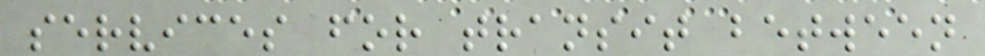services for transit between
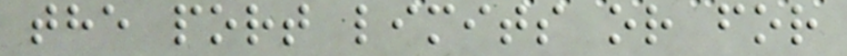the port limits or for
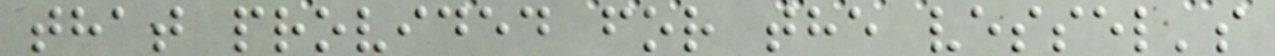that provided for the vessel's
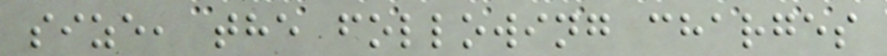size, the following charges
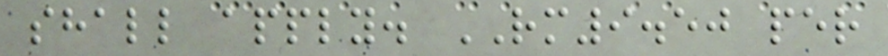shall apply. RM9.50 per
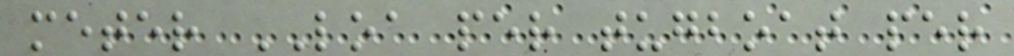meter LOA per tugboat per
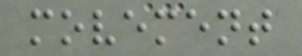movement
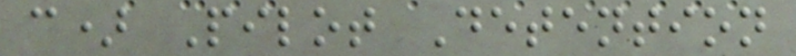c) Pilot Detention
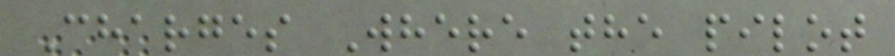Charges Where the pilot
